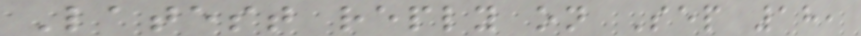Latest reply on Sep 18,
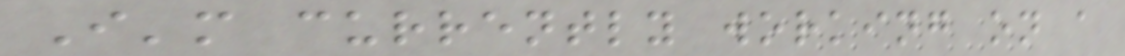I'm currently working on a
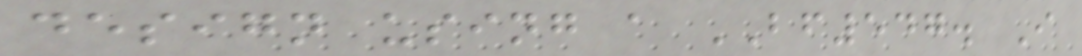design using a BF547. I
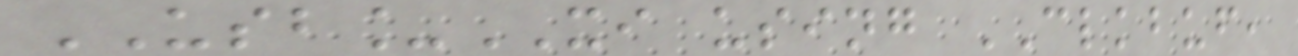USB_XI using CLKBUF,
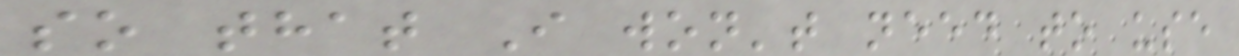so that I won't need to use
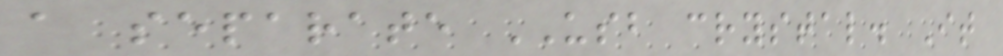a separate USB crystal. It
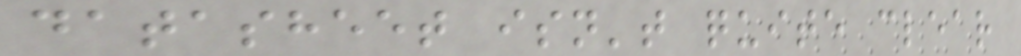datasheet isn't quite clear
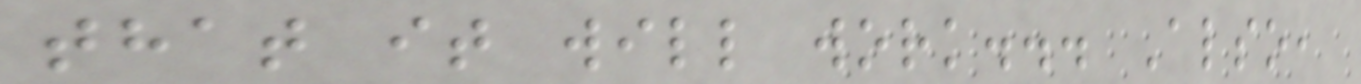that it will work... Also,
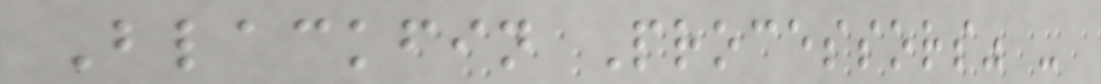Blackfin Processors" -
